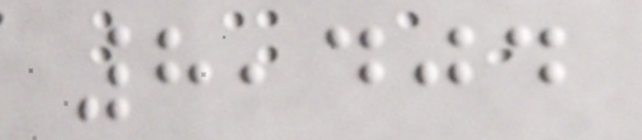8,404
